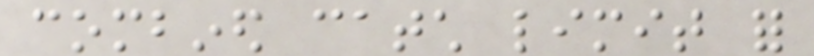combined catch limit for
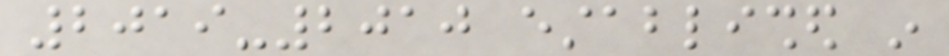2019-2010 established in
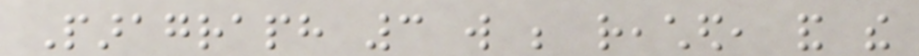Paragraph 3 will be reached, and the
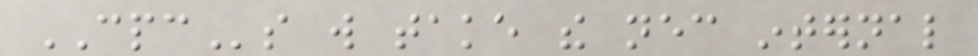CPCs will take the necessary internal
